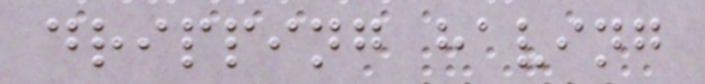dripping having
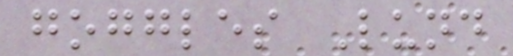goggles Lund
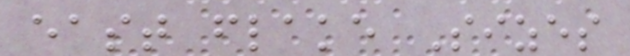east flake Sizes
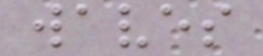waves
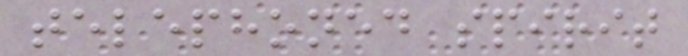telephoned spirit
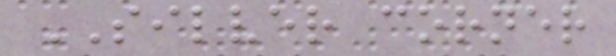SILVER corner
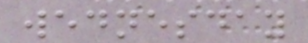wednesday
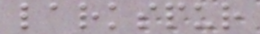larkspur
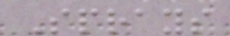Sprays
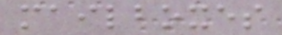mailboxes
